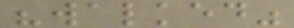"walked"
